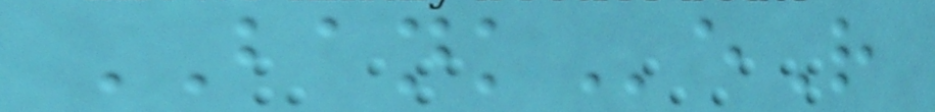BANKeR
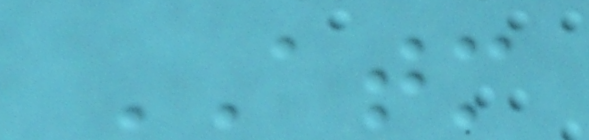ATM
